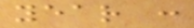year :
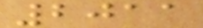2011
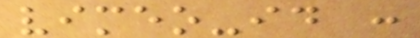vimeo-id :
